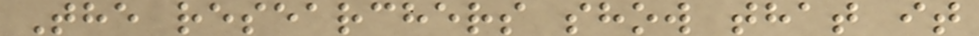The researchers show that it
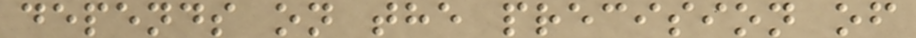depends on the precision of
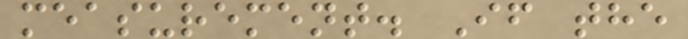measurement. If the
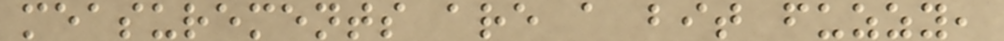measurements are a bit fuzzy,
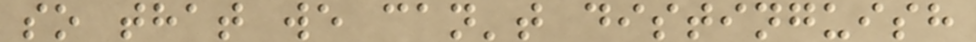so that we can't distinguish
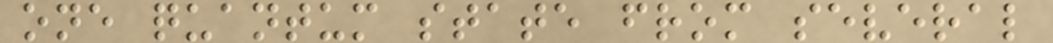one quantum state from several
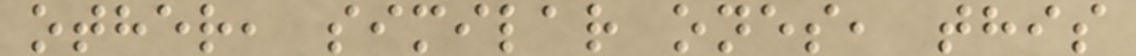other, similar ones, this
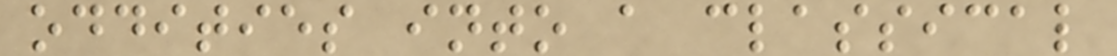oddities into a classical
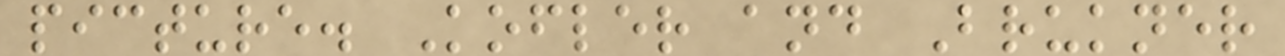picture. Kofler and Brukner
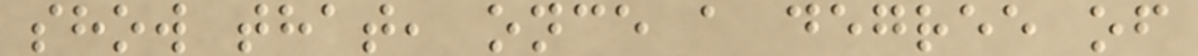show that, once a degree of
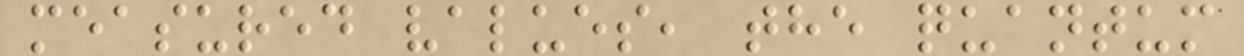measured values, the quantum
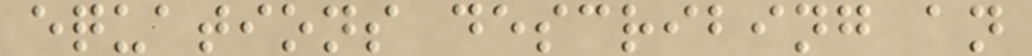equations describing an
